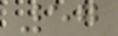57
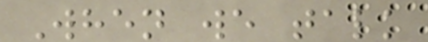When we talk
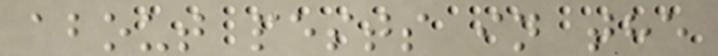about pests in the
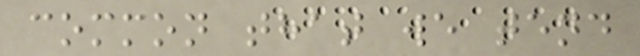common that we tend
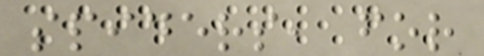spiders, for
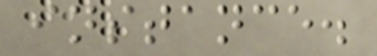instance.
